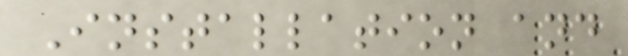Installation and
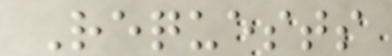Requests
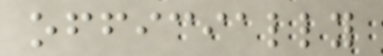officially
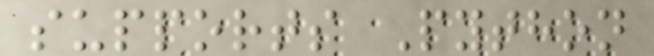supports Python
